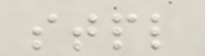stpl
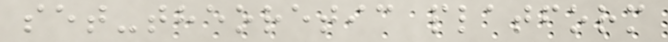set-theoretic platform
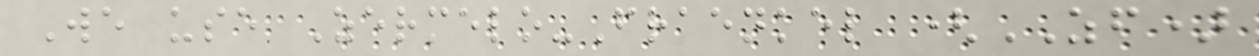We use Zermelo-Fraenkel (ZF)
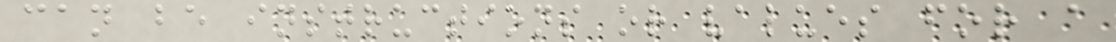can be instructions or values for a
